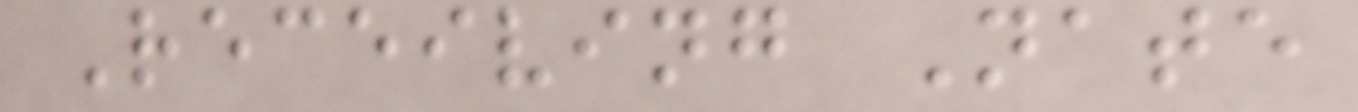Receiving Nate
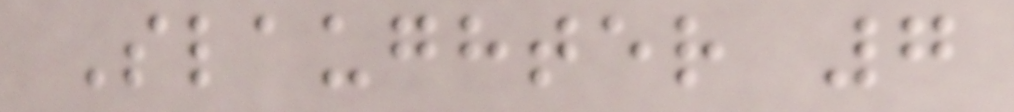Slaughter 7
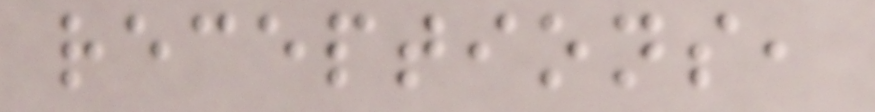receptions,
